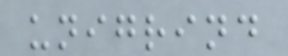unigrind
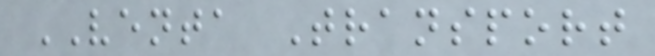VENTA Transport
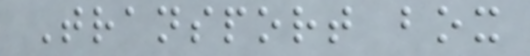Transport box
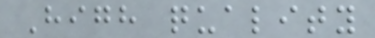High quality
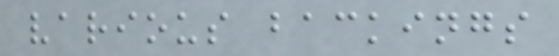various backings
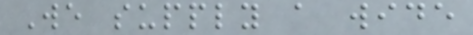We supply a wide
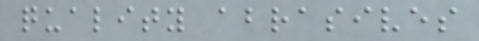quality abrasives
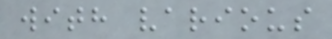with various
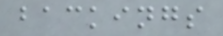backings
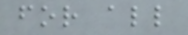for all
